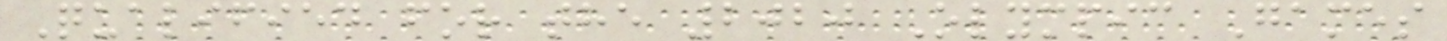Qualified for the 2020 Olympic Games
